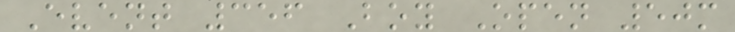Event 356 Boy Open 50m
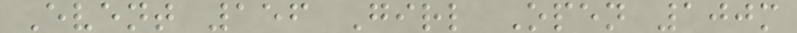Event 156 Girl Open 100m
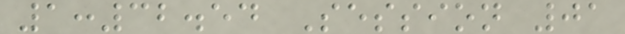1:32.54 Session 01
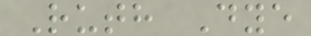Ruth Dye
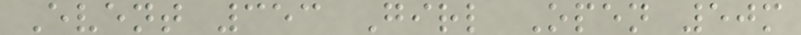Event 353 Girl Open 50m
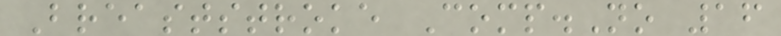Breaststroke Comp.No 16
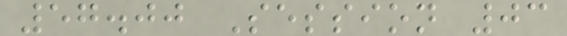57.00 Session 03
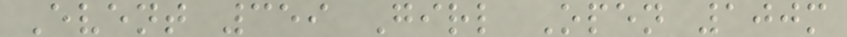Event 359 Girl Open 100m
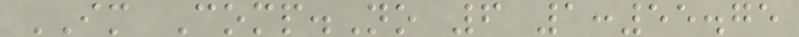IM Comp.No 6 1:55.75
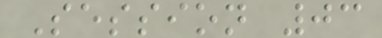Session 03
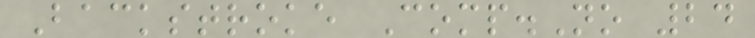Backstroke Comp.No 24
